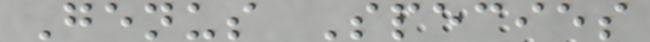Genus Species
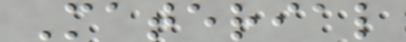Material
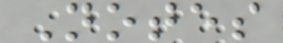Notes
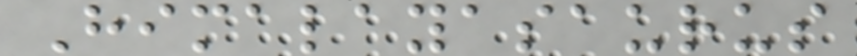Himalayasaurus
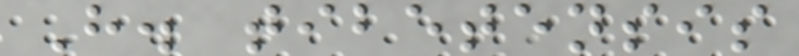H. tibetensis
